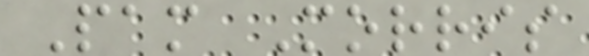Pam Morris
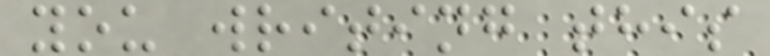you writing this
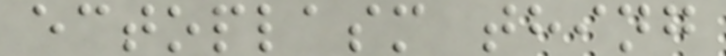ectoplasm thing
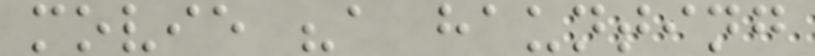movie "a haunting
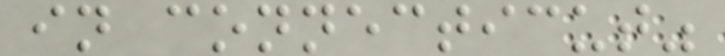in connecticut"
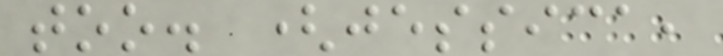too. (jessica,
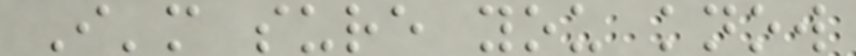I'm sure you know
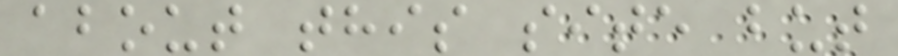about this site but
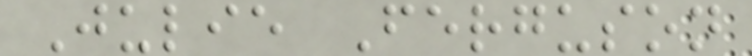Julie Ferguson
